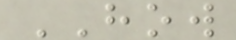HOW
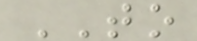TO
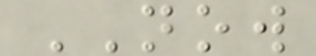NOW
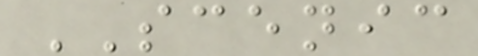SCENIC
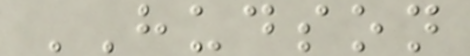HUDSON
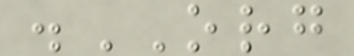.ORG
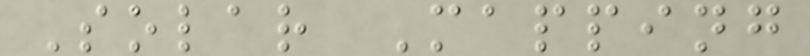Solar Mapping
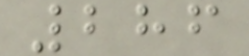286
